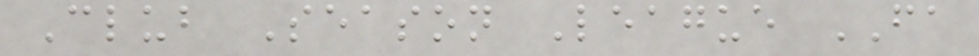Club Season League FA
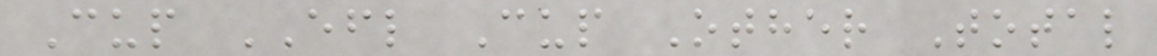Cup EFL Cup Other Total
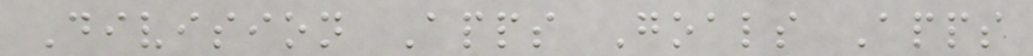Division Apps Goals Apps
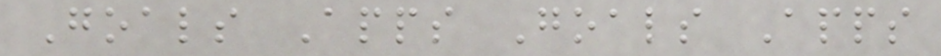Goals Apps Goals Apps
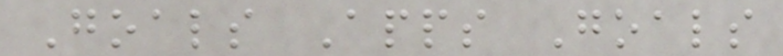Goals Apps Goals
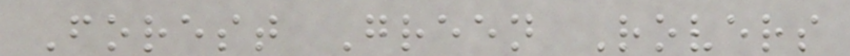Forest Green Rovers
